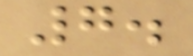7.
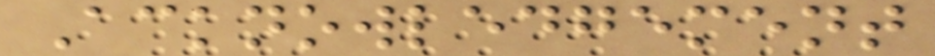Acknowledgement
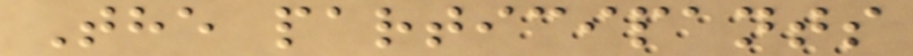The participants
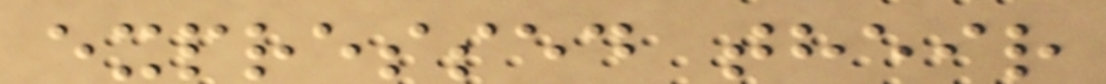expressed their
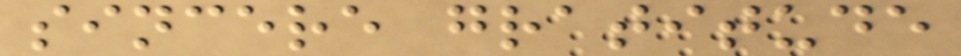sincere gratitude
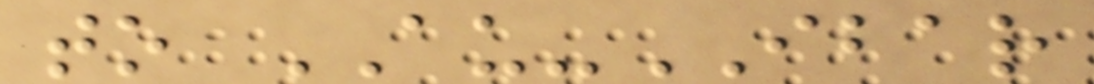to AU-IBAR
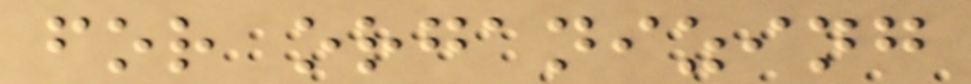for organizing
